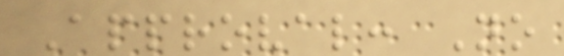Approval: No
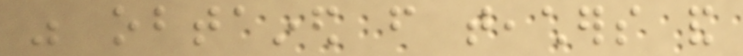was obtained from teachers and
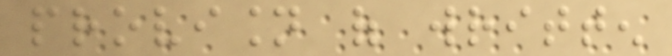provision of written
